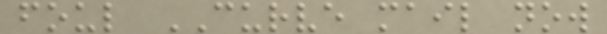foul CURVE mail now
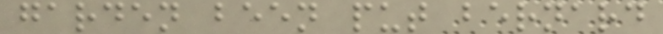garden been put bernard
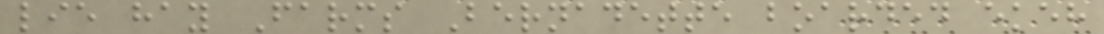lie hay Farms Bernadette boarded ekeh
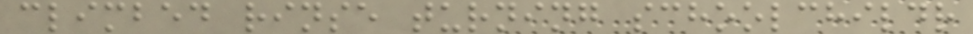climbed rinse turning schoolchildr
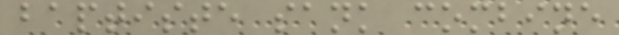baptiste sank combine
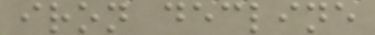iron decline
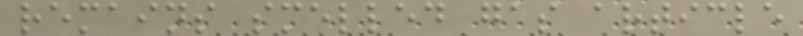remains smelled gas article
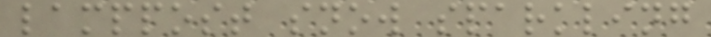lamppost snow sparkling
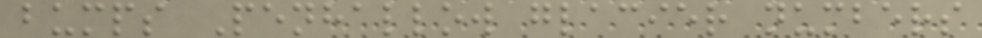bumps Penhallow glacier numbers
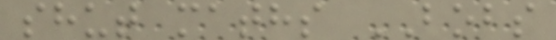shut maths BOBS
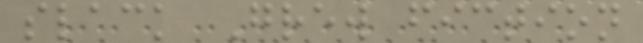slack Grew fiction
